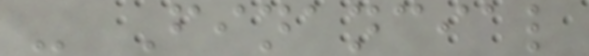- Financial
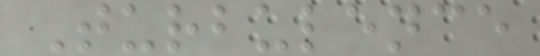Turbulence
